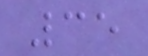35
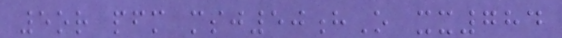5or pfm msj50hO xx784
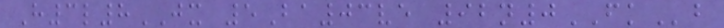H3l8JX 5Ba03ve 92n0FKb
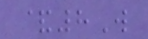&8W
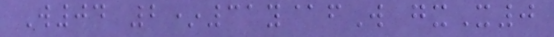W04 2*31y@fW gxX0
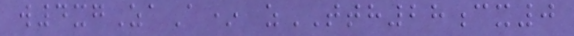w4xgZaA* zTTH28cx0
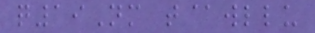q19Nm t@wllu
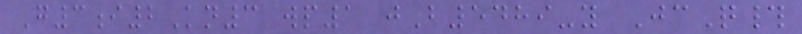G3i2Kn3 wp1 jB5489-y JcQ#
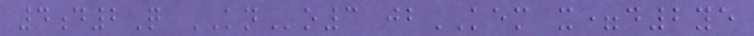4d2Q KNo3 jbKEM x=d2ye
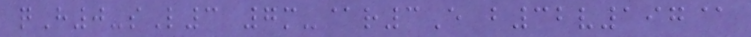qH0-sL3 7m-@r3E b32v197@
